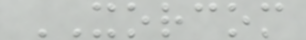XORCOM
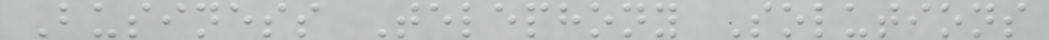Business Telephony Solutions
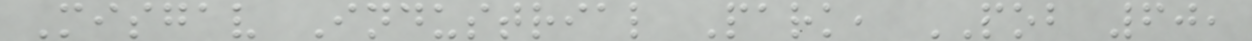Misgav Industrial Park, POB 60,
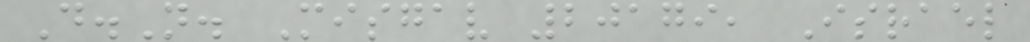D.N. Misgav 20179, Israel
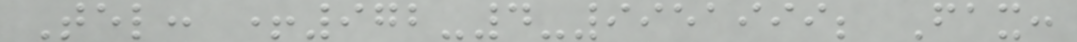Tel: +972-4-9951999; Fax:
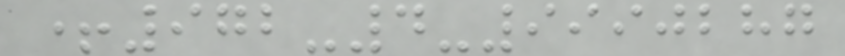+972-4-9990287
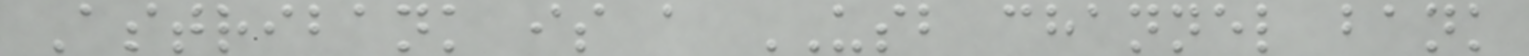Astribank is a USB channel bank
